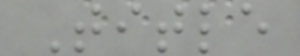Title
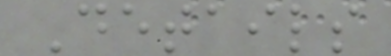Details
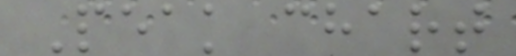Peak chart
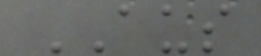AUS
